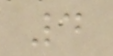4
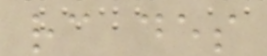rc des
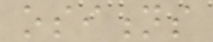ositions
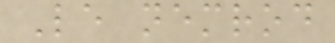Le nemrod
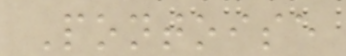Pontoise
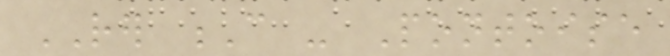RER C - Pontoise
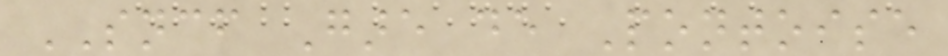SNCF Gare de Pontoise
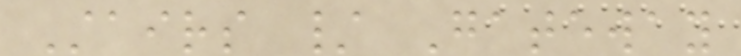Stairs / Gateway
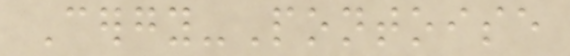Cergy-Pontoise
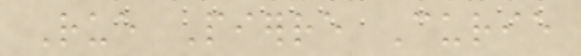Rue Pierre Curie
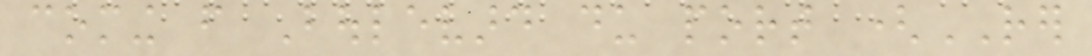coming from Boulevard du port (RER
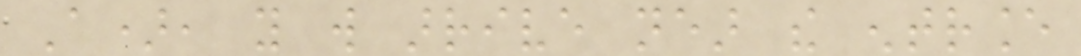A), you will arrive near the entrance
